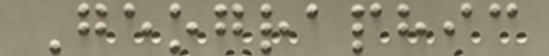Geographic
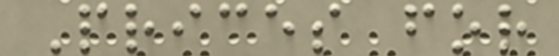Prices for
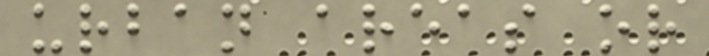urban areas or
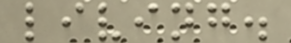living.
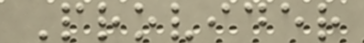Provider
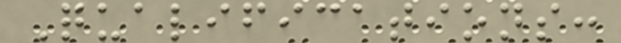Qualifications:
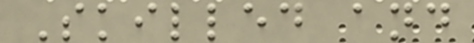Skilled and
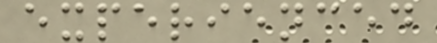experienced
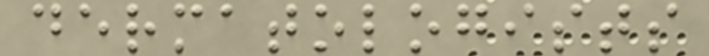dermatologists
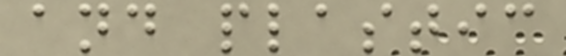and plastic
